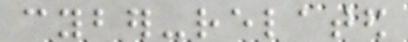cyber-related
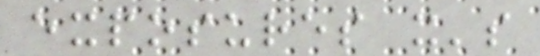exposures it's
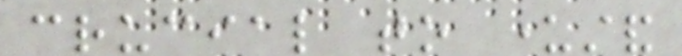crucial to understand
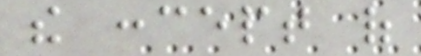the concept of
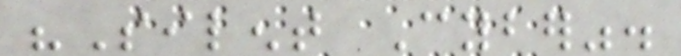"Silent Cyber".
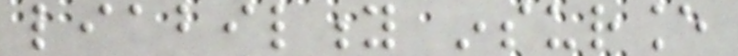liability insurance
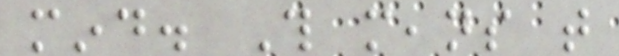mind. This means that
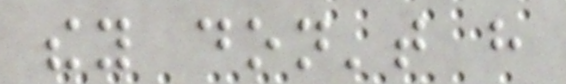they don't have
